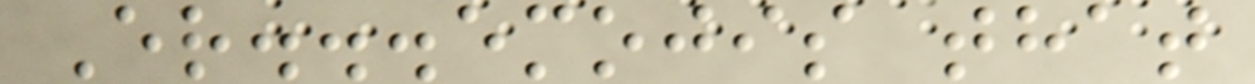Er...emojis that
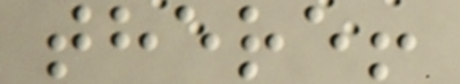there!
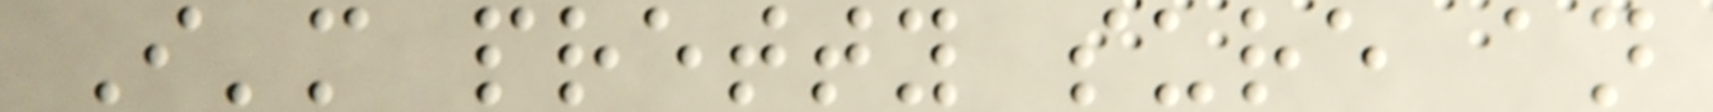I'm pretty sure an
